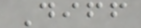Diff
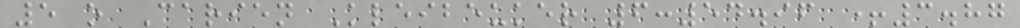5 o Carien Kleibeuker 6:54.96 +3.87
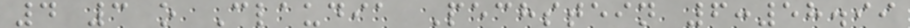4 3 o Claudia Pechstein 6:58.99
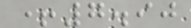+7.90
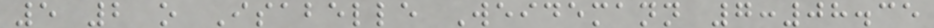5 2 o Isabelle Weidemann 7:08.35
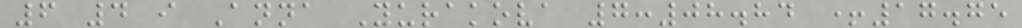6 4 i Anna Yurakova 7:08.84 +17.75
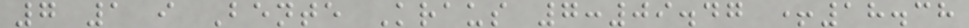7 1 i Bente Kraus 7:09.47 +18.38
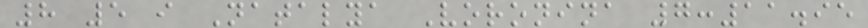8 5 i Natalya Voronina 7:11.95
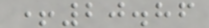+20.86
